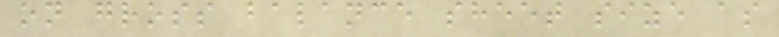on gross balance sheet size as
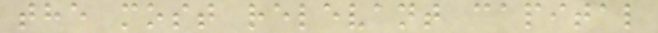the most relevant capital
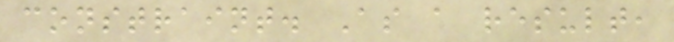constraint. As a result,
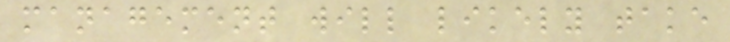management will likely take
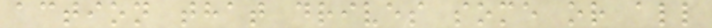action that drives some or all
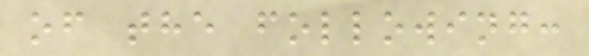of the following:
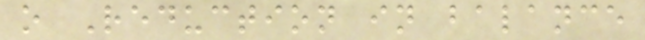o Reduction in balance
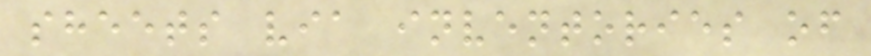sheets via inventories of
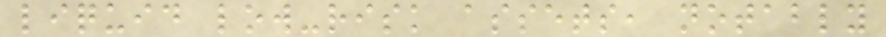liquid low-risk assets, notably
